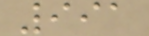991
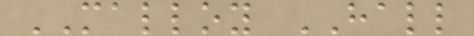MALLOY HALL
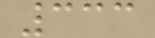333
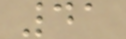41
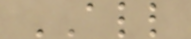ALL
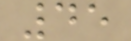45
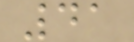41
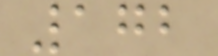172
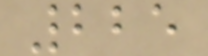225
